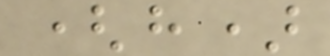(h)
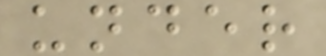under
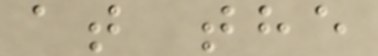at the
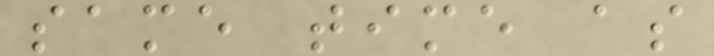same time as
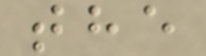the
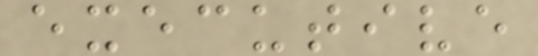executive
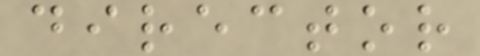director
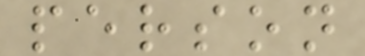person
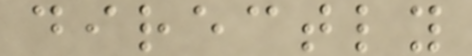directly
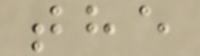the
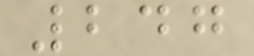247
